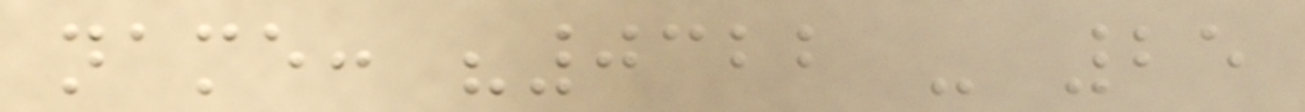name: "0322 - 25
